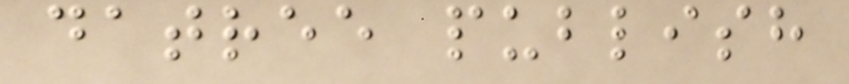datree publish
